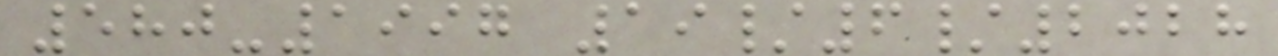580-1997 19/6/2028
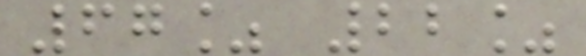67% 22%
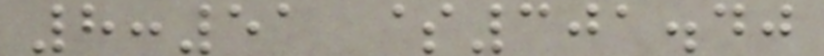8:51 $301.40
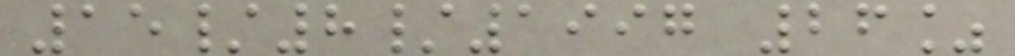15/8/1997 26%
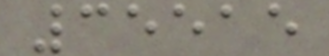35515
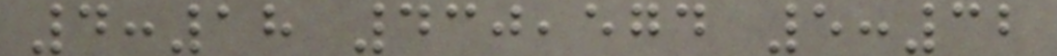4:18 430,574 5:32
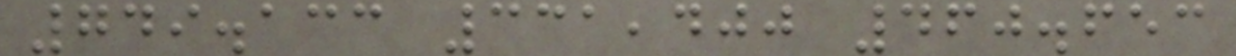749.133 331,400 460.653
